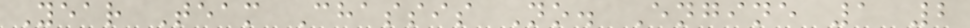Year Team Chassis No. Engine 1 2
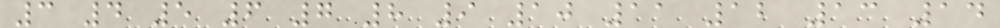3 4 5 6 7 8 9 10 11 12 13 14
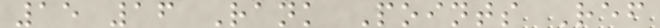15 16 Rank Points Ref
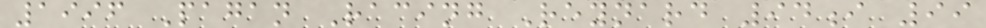1996 Pagan Racing Reynard 94i 99
